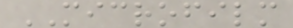MICROFILM
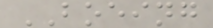BOEING
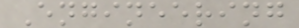Engineering
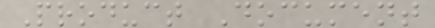Product Document
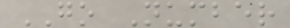GO Number
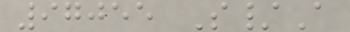97055 S/A
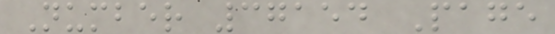Number 37154 Page
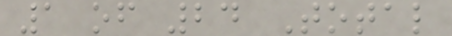1 of 24 Total
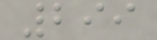299
